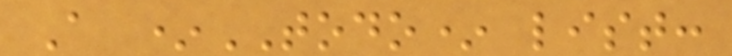A *TODO* list:
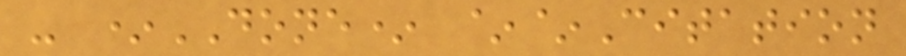- *DONE* ~~Citation
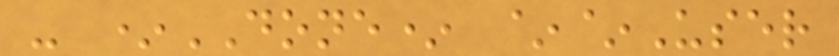- *DONE* ~~User
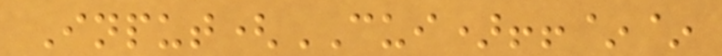Input(CUI)!!~~
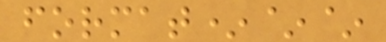format*~~
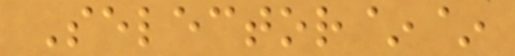Selector~~
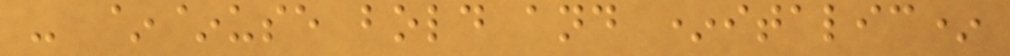- ~~use bold and *italic*
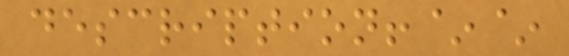description!~~
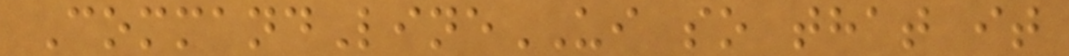CommandLineUI so that it
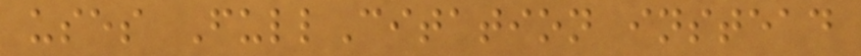uses FullCitation instead
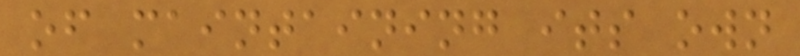of maintaining its own
